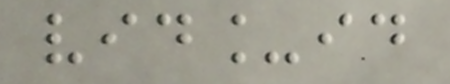vid_id
